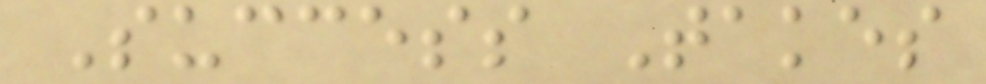Success Takes
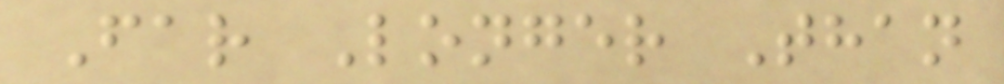Far Longer Than
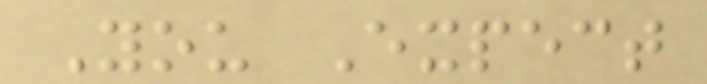You Expect
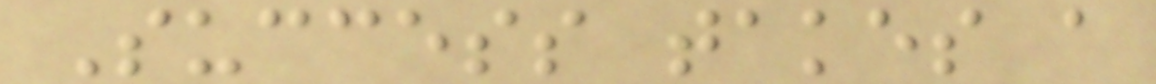Success takes a
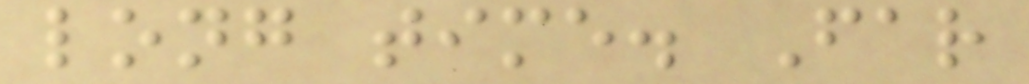long time. Far
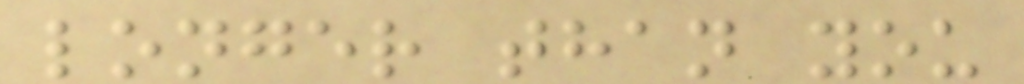longer than you
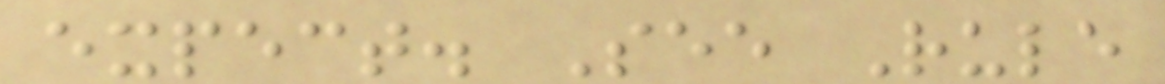expect. See Rule
